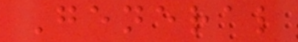General
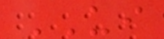UI
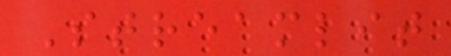Streamlit
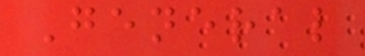General
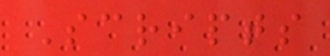Scripts
